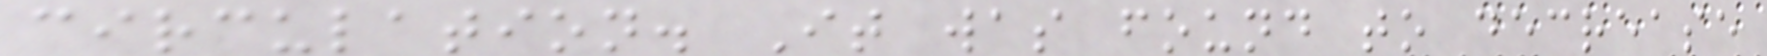circulation. It was found to decrease
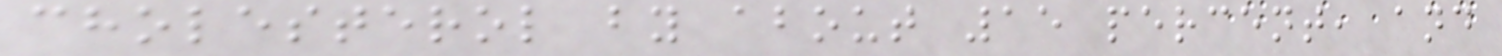cholesterol by about 15 percent, and
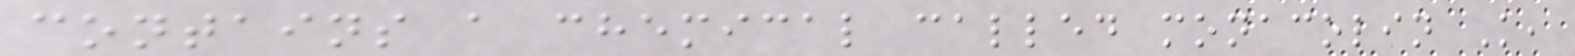contains a chemical called monacolin K,
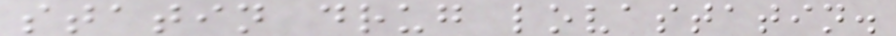statin drug lovastatin.
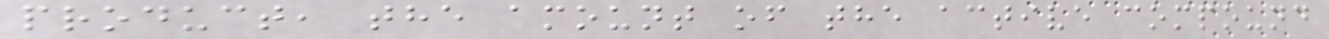product, the amount of the active compound
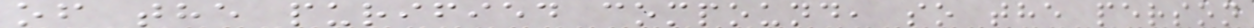of the purified compound, so the person
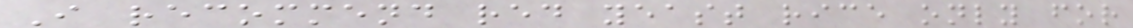I recommend red yeast rice only for
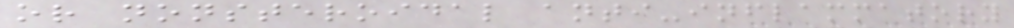or nonsteroidal anti-inflammatory
